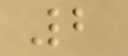2
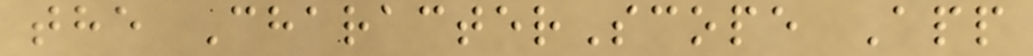the CharacterScope App
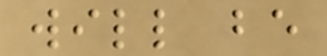will be
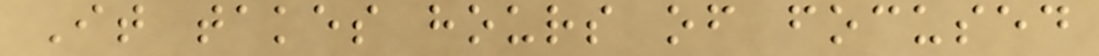It takes hours of focused
